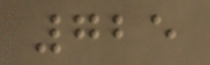725
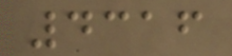4316
